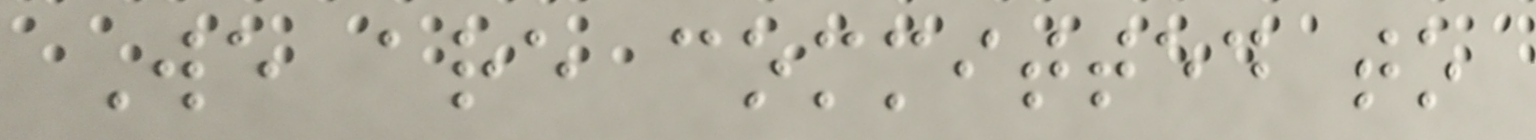We are committed to
